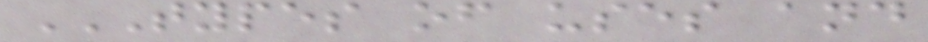TYPES OF USES AND
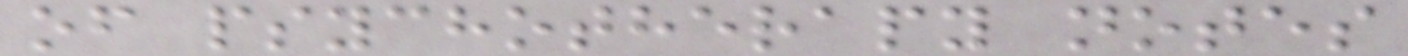of psychotherapy notes
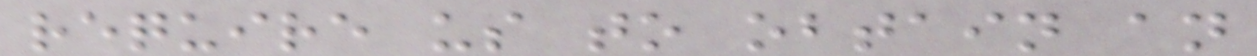require us to obtain an
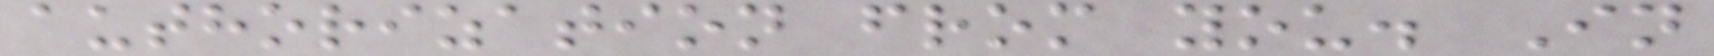authorization from you. In
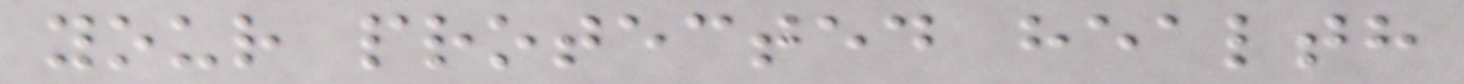your protected health
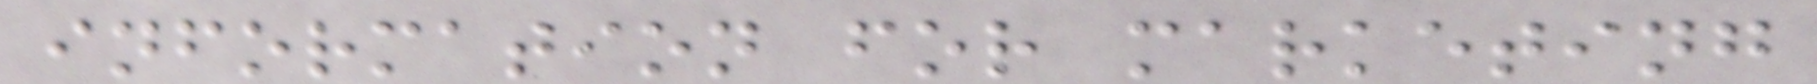information for marketing
